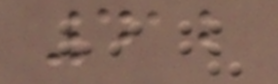412
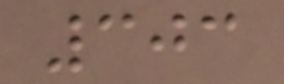303
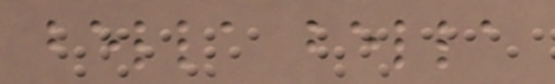bella bella
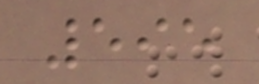595
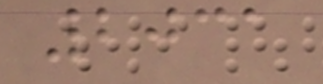2031
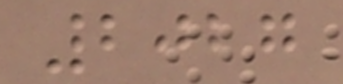2027
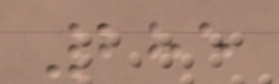285
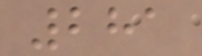281
